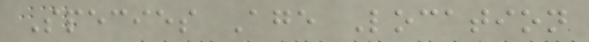Species Age Location
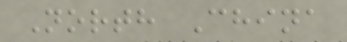North China
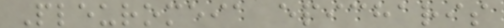Pleuromeia epicharis
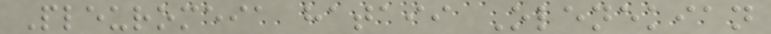Pleuromeia hataii Olenekian
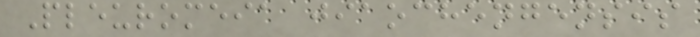Pleuromeia jiaochengensis
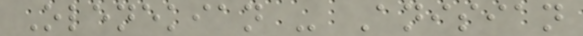Olenekian - Anisian
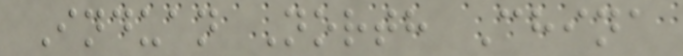Induan North China
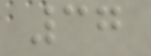37
